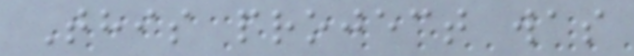This project was
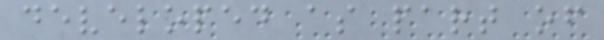developed as part of
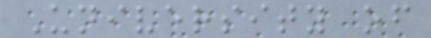University of
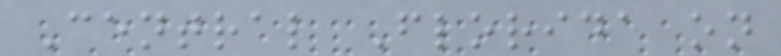Central Florida on
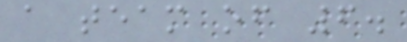a team of 6.
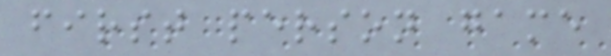first person game
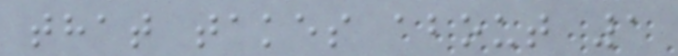that takes about 1
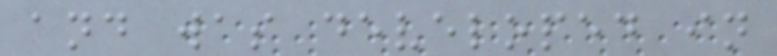and was developed in
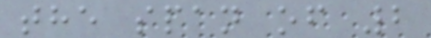the span of 2
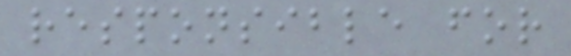responsible for
